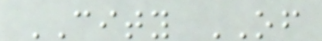CITY OF
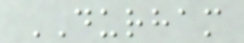DURHAM
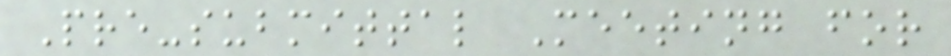Pre-submittal Meeting for
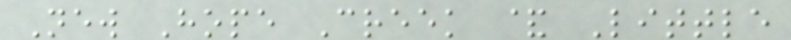New Hope Creek & Little
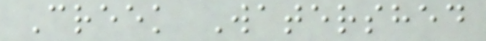Creek Watershed
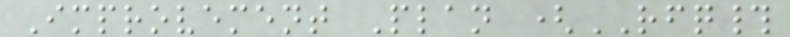Improvement Plan (RFQ#
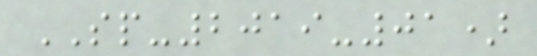SP-2019-01)
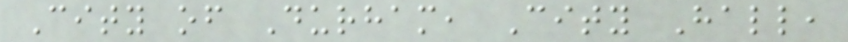City of Durham, City Hall,
